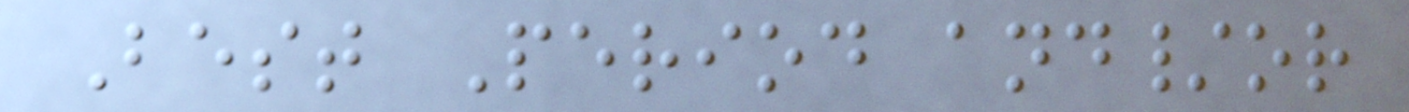Best Period and/or
